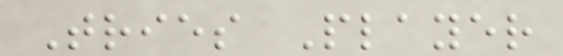Tries Player
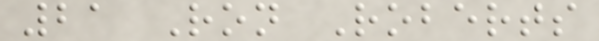21 Ron Roberts
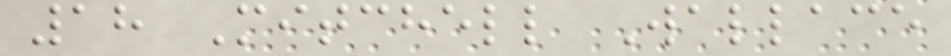18 Mitchell Wallace
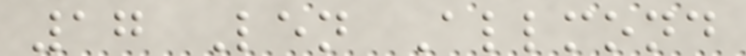17 Len Allmond
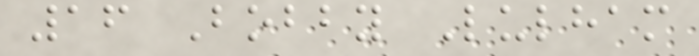16 Bobby Lulham
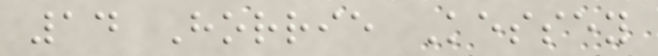14 Horrie Kessey
